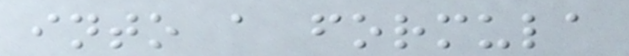into a formula
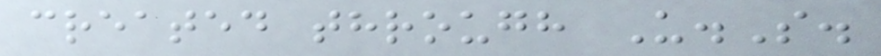created through U.S.
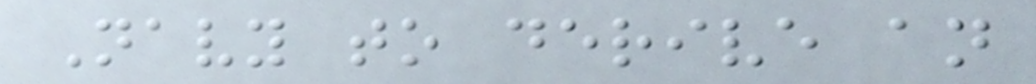Navy to derive an
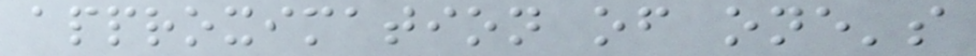approximation of one's
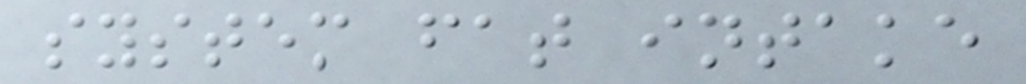system fat intake
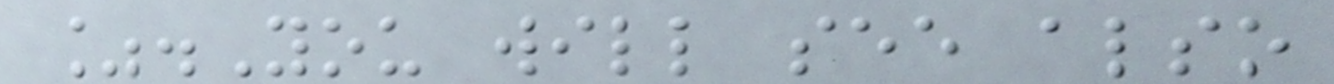%.You will see also
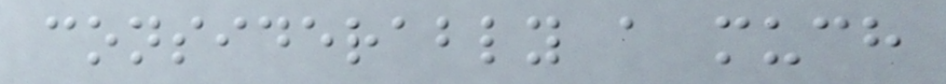considerably a much
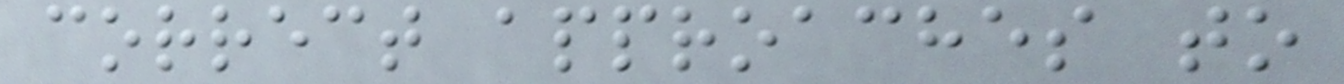correct approaches to
